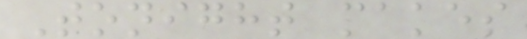Tonight makes
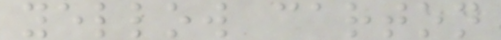yellow carton
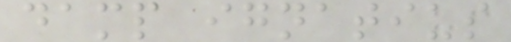damp ignatius
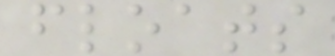floats
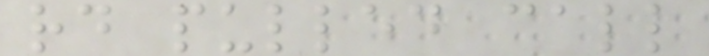rd pulled call
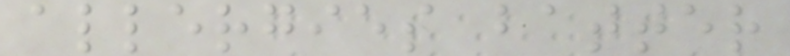allergies batter
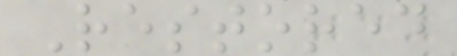Restored
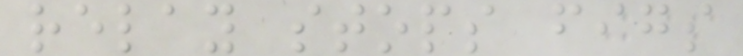relay stops figs
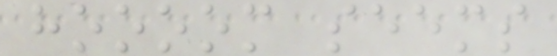hoooom seems
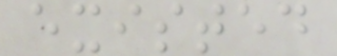existed
